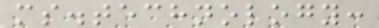ms.technology:
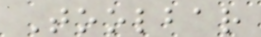Toolbar
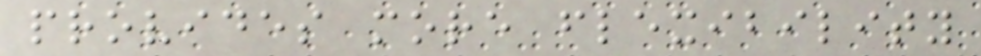provides more flexibility
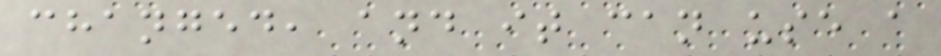changed, and it can use a
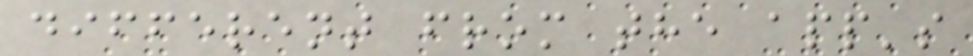different from the app's
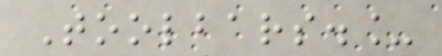Toolbars._
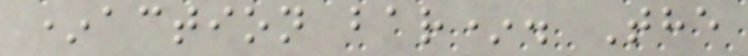*action bar*. The
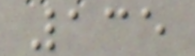135
